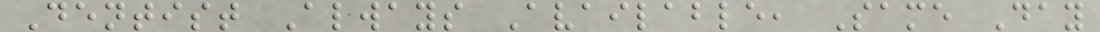Dentist Always Available, Same Day
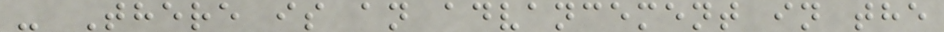- There is an advancement in the
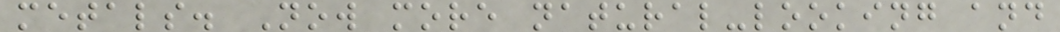metals. Now more natural-looking and
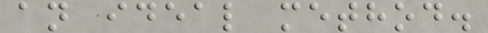an ideal method.
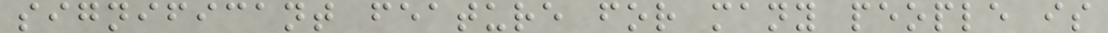significant feature for many people is
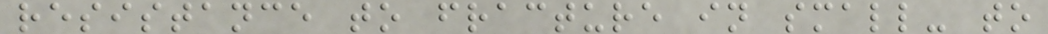resistance to fracture in small- to
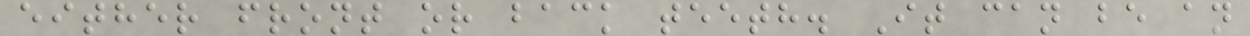either front or back teeth. It can be an
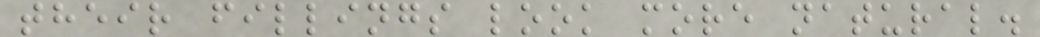their fillings look more natural.
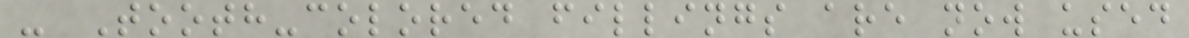- Tooth-colored fillings are now used
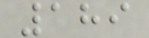189
